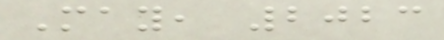May, 2023
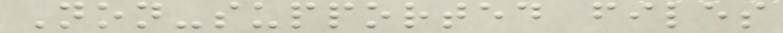Non-supported files
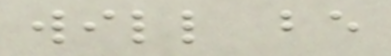will be
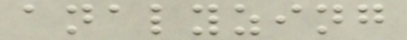analyzing
